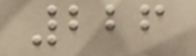226
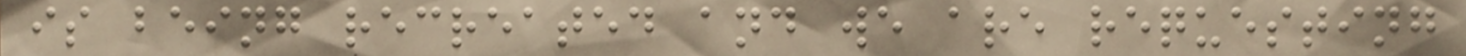is being recreated and we are requesting
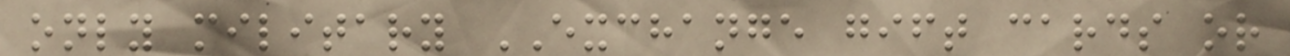only military EXCHANGE gift cards or
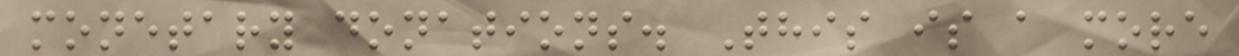monetary donations. This is a more
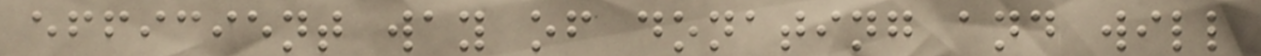efficient way of donating and will
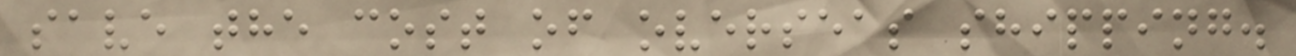save the cost of overseas shipping.
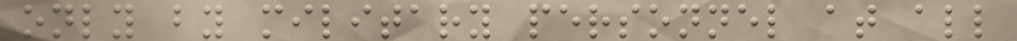only by military personnel at all
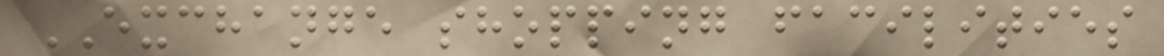EXCHANGE shopping facilities
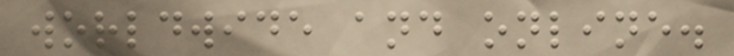worldwide and online.
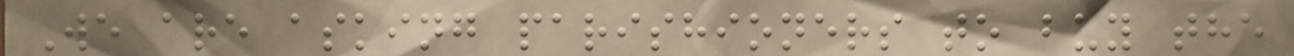We are asking parishioners to buy the
